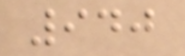940
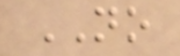NO
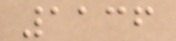1136
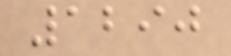1290
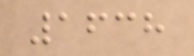1638
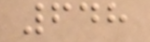648
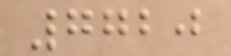7720
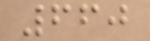660
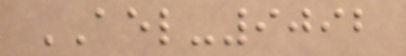AEL-9092
